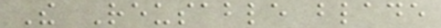The Reusable blade
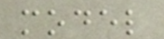model
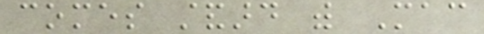comes standard with Mac
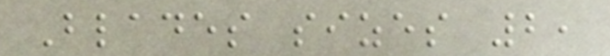Blades sizes 2,
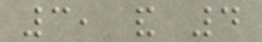3, and 4
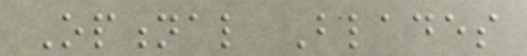Optional Blades
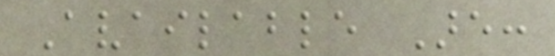Available Are:
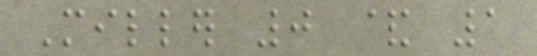Miller 0 & 1
